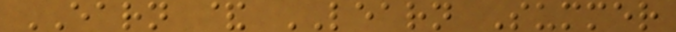EARN & LEARN Summer
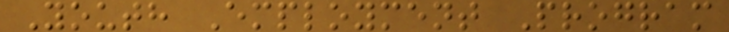Youth Employment Program
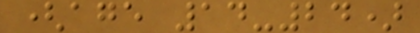(age 14-24)
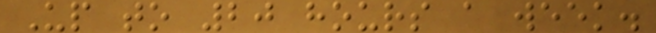Up to 20 hours a week.
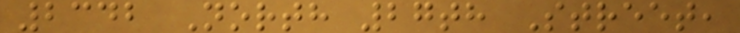2342 North 27th Street,
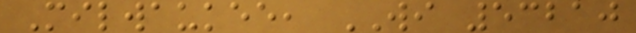Milwaukee, WI 53210
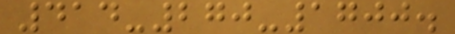414-270-1700.
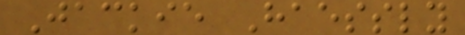Jackie Haessly
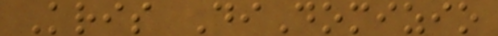Kris DiDomizio
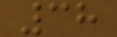38
